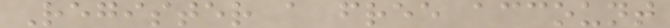Register a free account
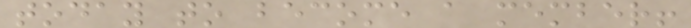today to become a member!
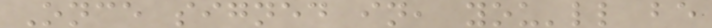Once signed in, you'll be
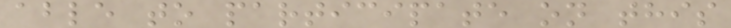able to participate on this
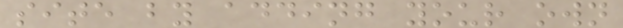site by adding your own
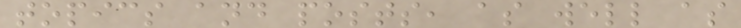topics and posts, as well as
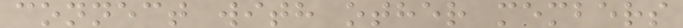connect with other members
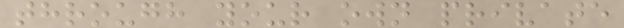through your own private
